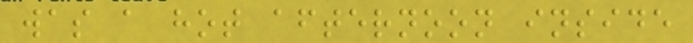was a hot afternoon inside
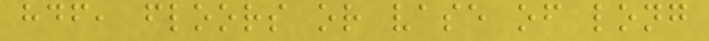hdf, floors or vase of long
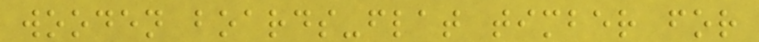wooden boards-flat timber for
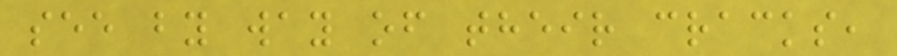see by way of their cracks,
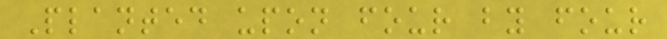Planted upon four by four
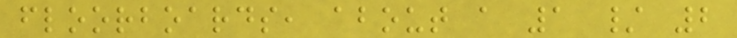floorboards, about a 1 / 2
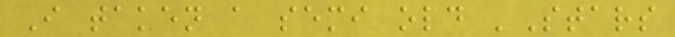I taken a semi old 'Stars
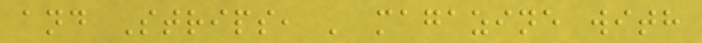and Strips, ' magazine with
